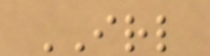IRL
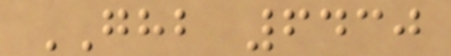GHB 6430
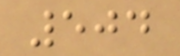504
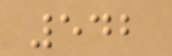542
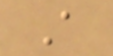A
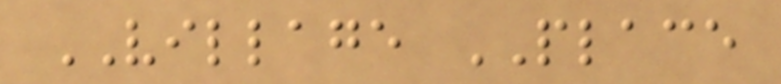VILLAGE PLACE
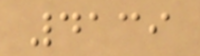4139
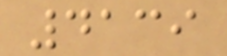4139
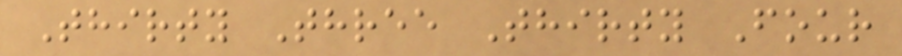Thirty Three Thirty Four
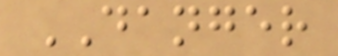DANGER
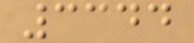3344
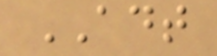ADT
